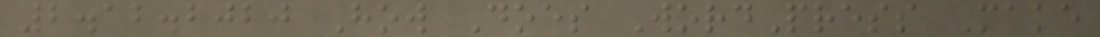2.12.2020 How Does WordPress Make
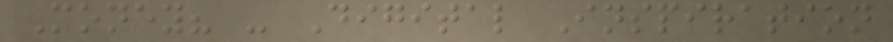Money? - Digital Inspiration
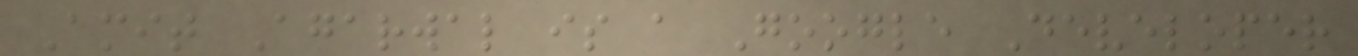Amit Agarwal is a Google Developer
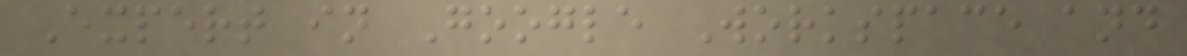Expert in Google Workspace and
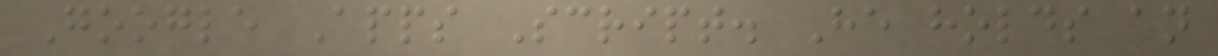Google Apps Script. He holds an
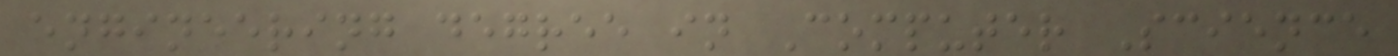engineering degree in Computer Science
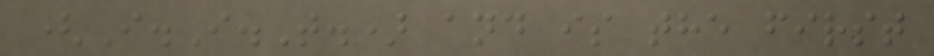(I.I.T.) and is the first
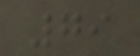79
